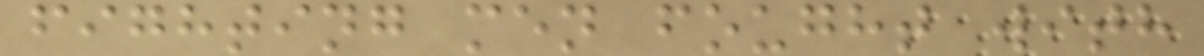fighting men fought with
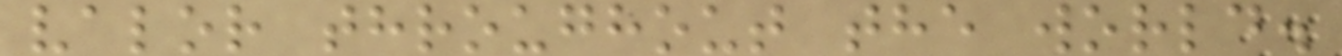valor throughout the world.
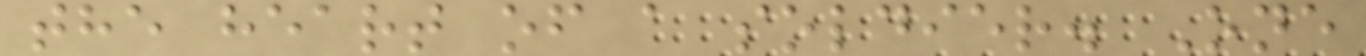the heart of a soldier. One
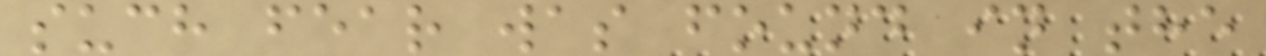such fear was found in the
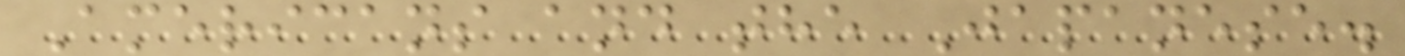Americans and the Japanese.
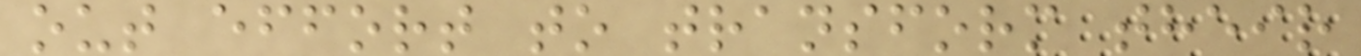out effort to transform their
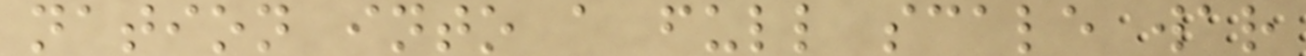nation into a full scale war
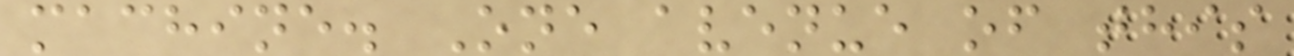machine. One avenue of this
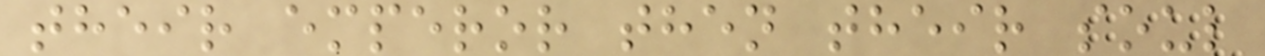their emperor then their soul
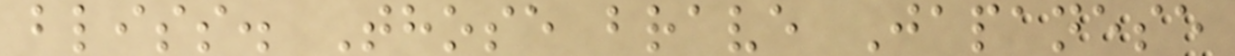bliss. Those brave Japanese
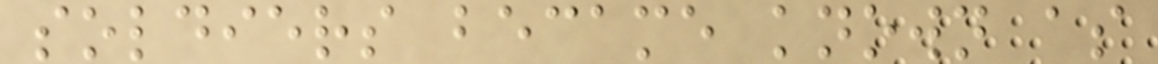soldiers became known as
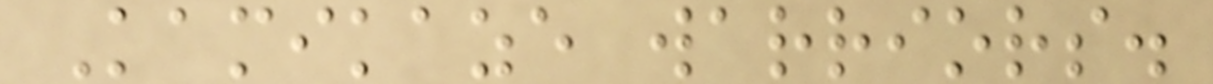Kamikaze warriors.
